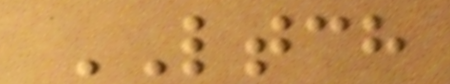LTCH
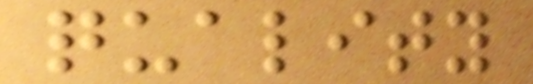quality
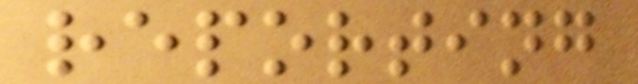reporting
